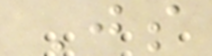Js
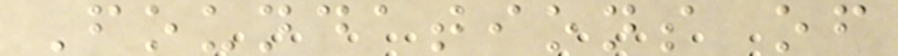Foundations of
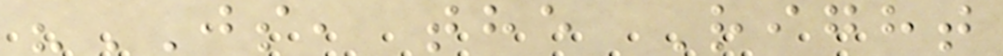"JS, the Right
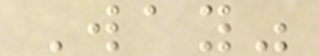Way"
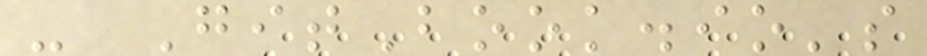- GitBook.io's
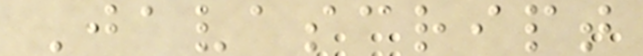Javascript
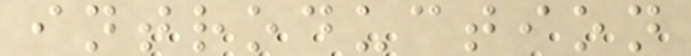introduction
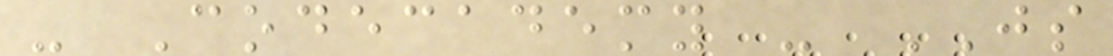- Codecademy - JS
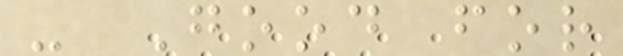- Good for
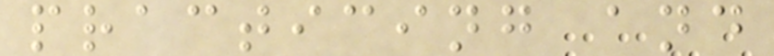practicing and
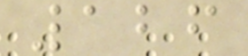126
